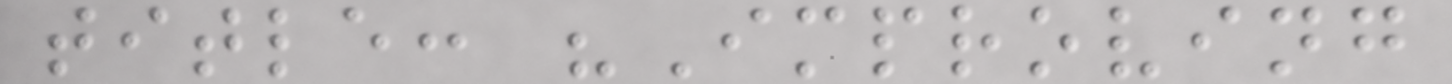title: "Improving
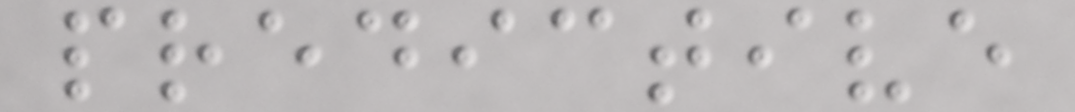predictive
